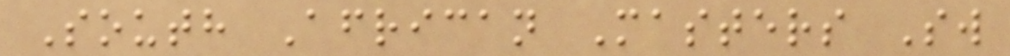South African Masters Sw
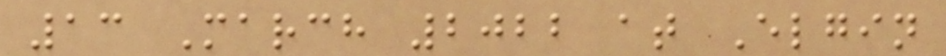13 March 2022 at Elgin
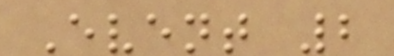Event 2
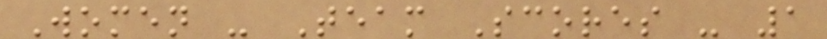Women - Team Scores - 1
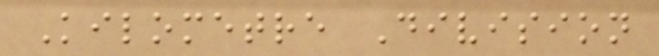Kilometre Division
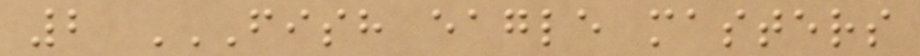2 FISH EAGLE MASTERS
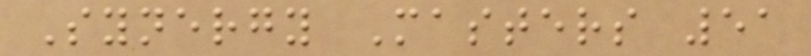Synergy Masters 51
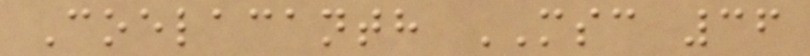Coelacanth MSC 36
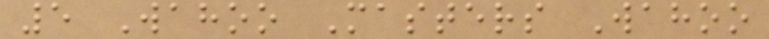5 Wahoo Masters Wahoo
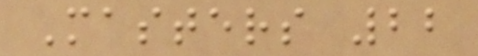Masters 22
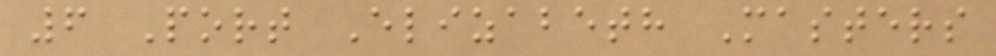6 Port Elizabeth Masters
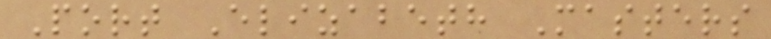Port Elizabeth Masters
